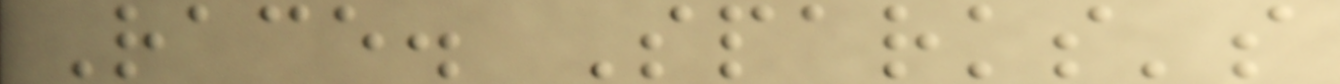Race. Sparks's
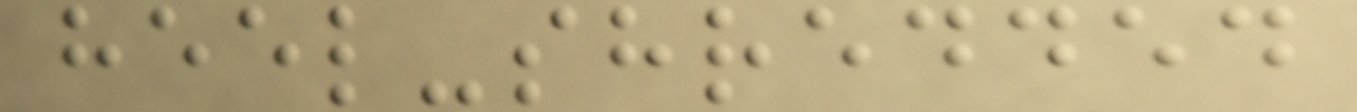heel-shredded
